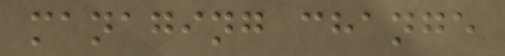managing change
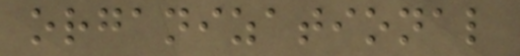organizational
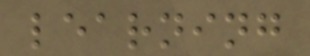learning
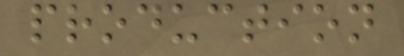production
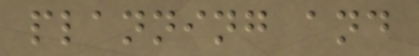planning and
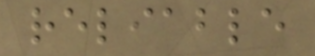reliable
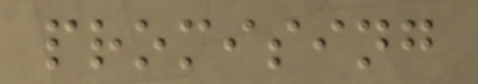promising
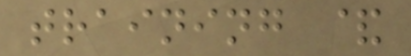training &
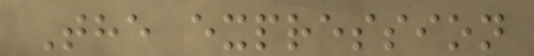The expression
